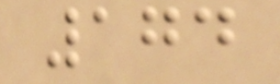174
